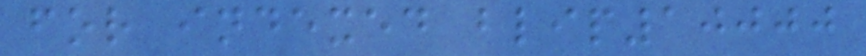for indexed blip10000
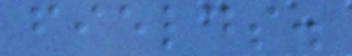fields.
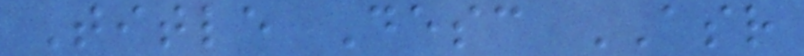Title Desc ASR
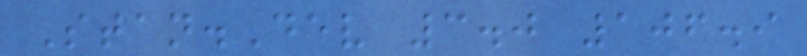Stan.Dev 3.0 106.9
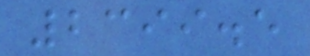2399.5
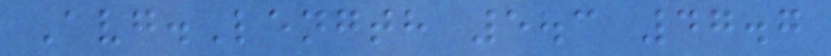Avg.Length 5.3 47.7
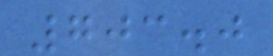703.0
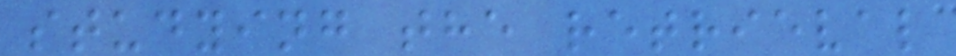studying the retrieval
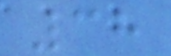38
